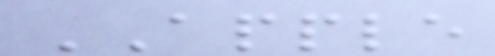APPLE
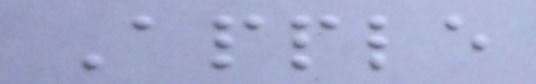Apple
